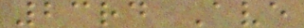23rd Ave
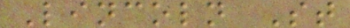Lincoln St
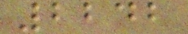2242
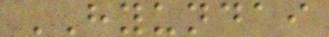HYUNDAI
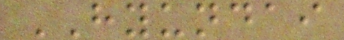HYUNDAI
